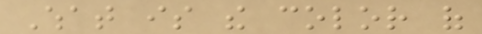What is the color of
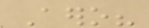Aero?
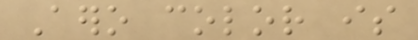Aero color is
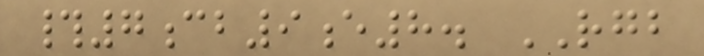#7cb9e8. RGB
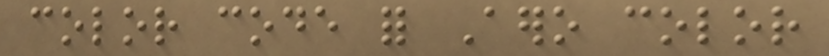color code for Aero color
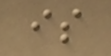is
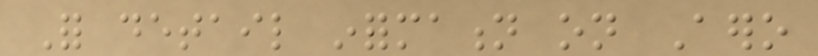For detail information on Aero
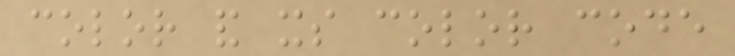color and its color code
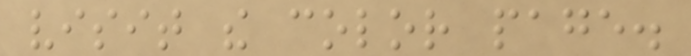visit the color page.
